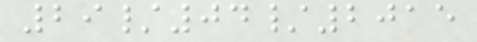29/04/2015
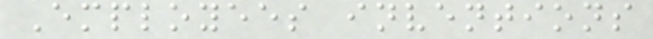Employees inventions
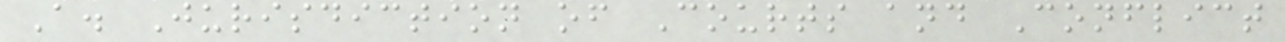A. Jurisdiction of Courts and Conflict
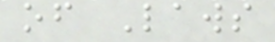of Laws
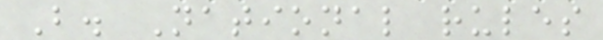B. National rules
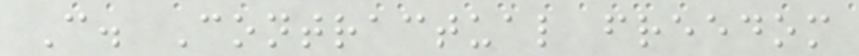C. Contractual freedom
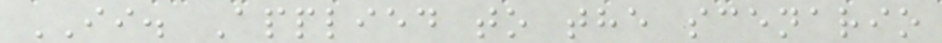II. Applied to the scenario
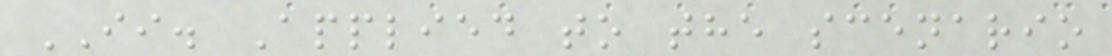II. Applied to the scenario
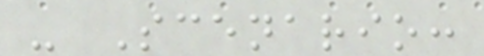- Scenario:
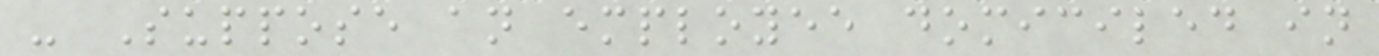- Suppose an employee domiciled in
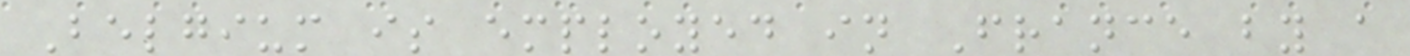Belgium is employed in France by a
